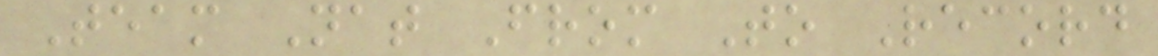Team Nat From To Record
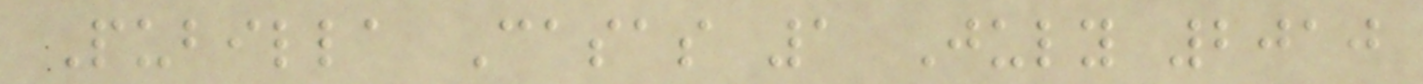Pubilla Casas 1 July 2010
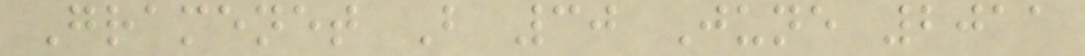Gramenet B 30 June 2011
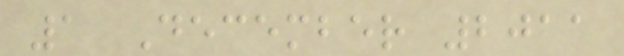1 December 2011
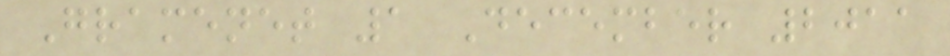Gramenet 1 December 2011
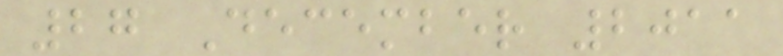27 December 2011
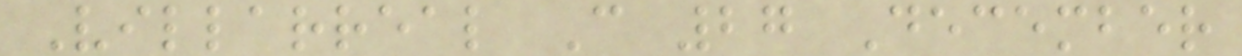Villarreal C 27 December
